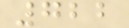722
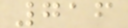716
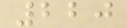220
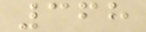368
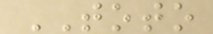TOTO
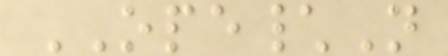OPE\N
